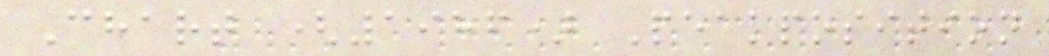Chart (1986) Peakposition
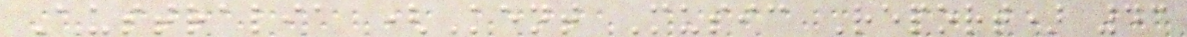Australia (Kent Music Report) 43
